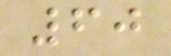60
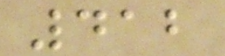412
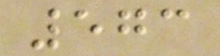573
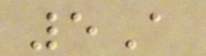5A
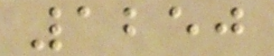1250
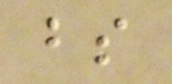bs
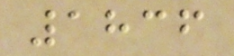1836
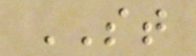ST
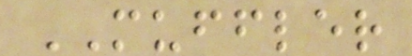MUFFLER
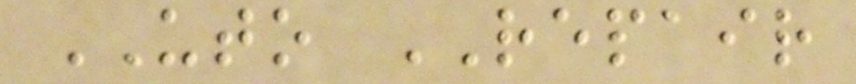UTO REPAIR
